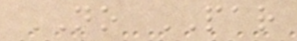NO PAR
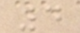4
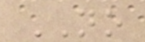NO
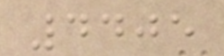4405
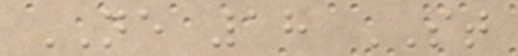NE 18 ST
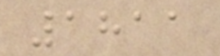1811
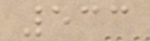533
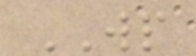WP
